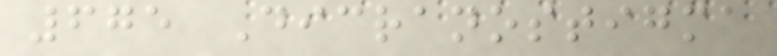675 Dicranostigma
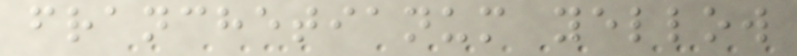franchetianum yellow
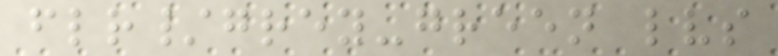flr/grey-green lvs
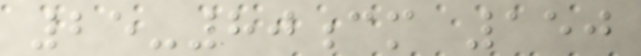25-80cm 150
